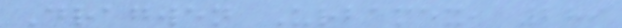Dragwen Urbamex, 289
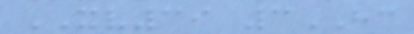XV39 3HC
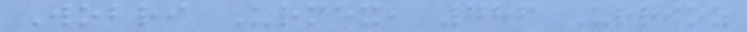Wobri Urmex, 786 Urrioz
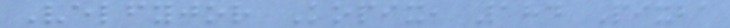Velfyjor Kopix, 184 Pixba
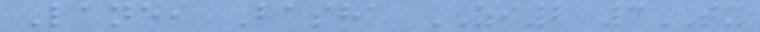Lane, Basha ZI2 3TY
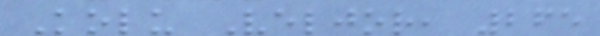Kolu Veljor, 265
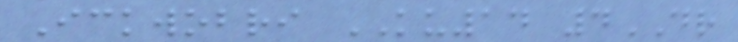Ickwobri KU14 4DR
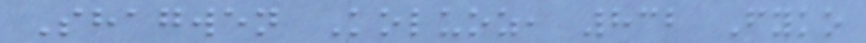Shagwen Koluoz, 832 Fyko
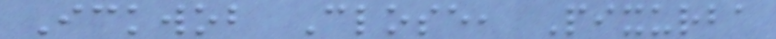Ickwob Close, Pixurba
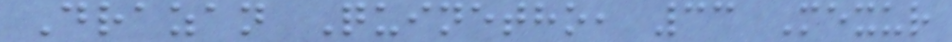Drazan Quinetho, 33 Mexur
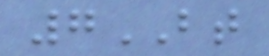7BT
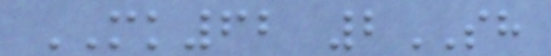MK62 2SH
